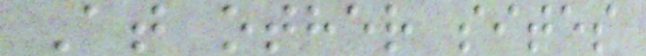At other sites
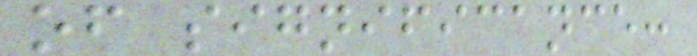of significance:
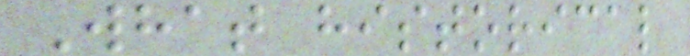What historical
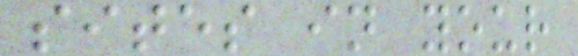sites in your
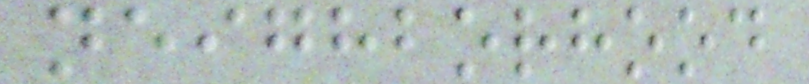neighborhood
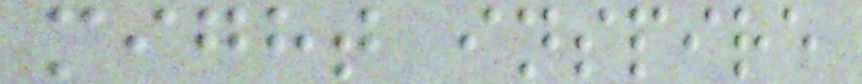might inspire
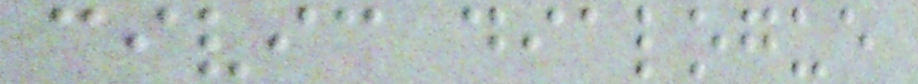civic dialogue
